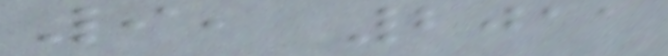9, 2011
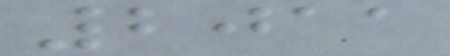2011
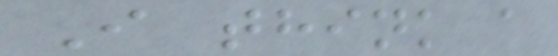I think a
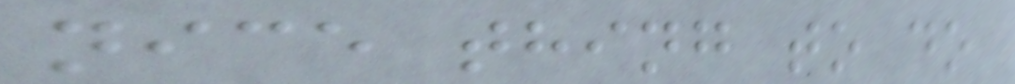nice thing to do
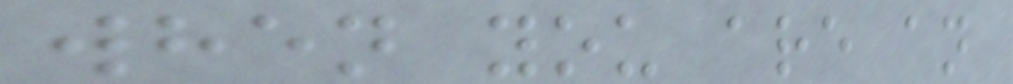when you are an
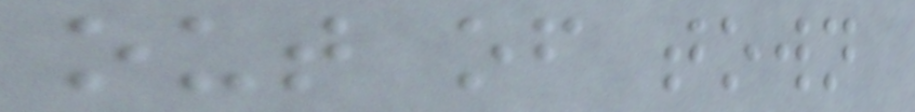out of town
